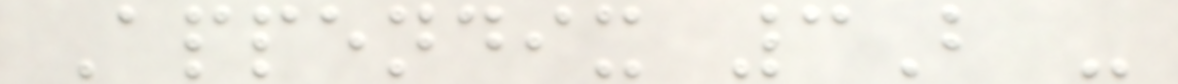Appendix 3B -
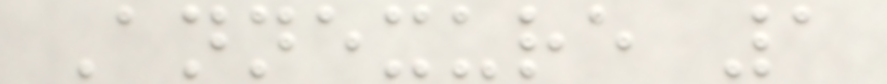Annexure 1
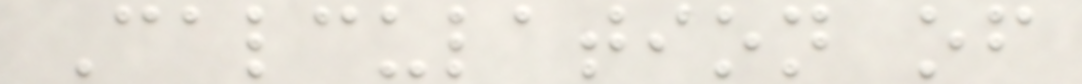Calculation of
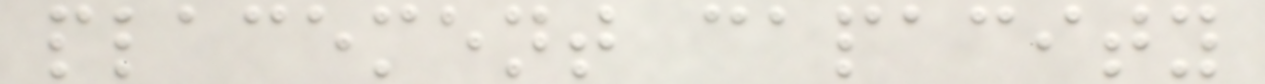placement capacity
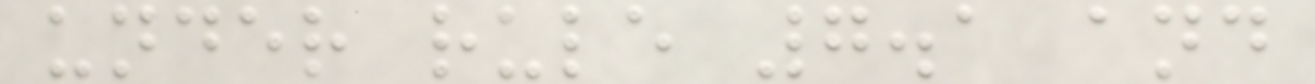under rule 7.1 and
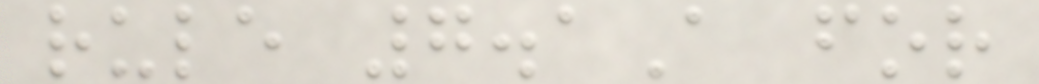rule 7.1A for
